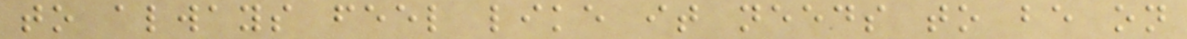to always feel like it needs to be on
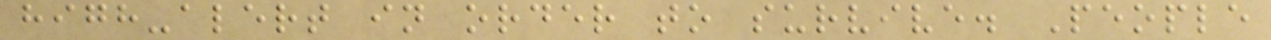high-alert in order to survive. People
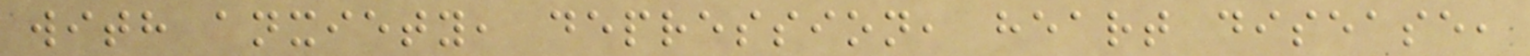with anxiety, depression, heart disease,
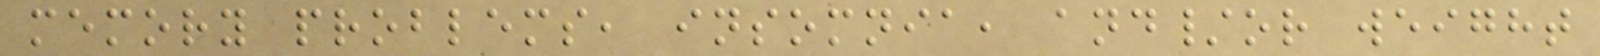memory problems, insomnia, and/or weight
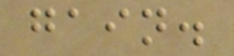gain.
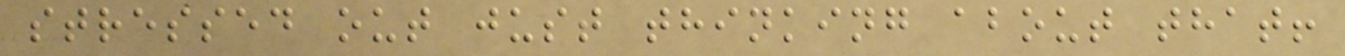stressed out just thinking about that!
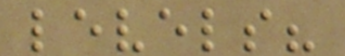levels?
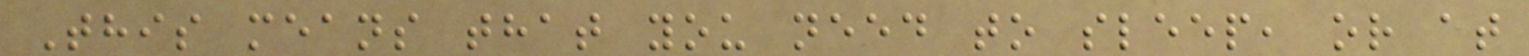This means that you need to sleep, or at
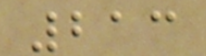213
